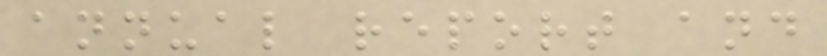annual report and
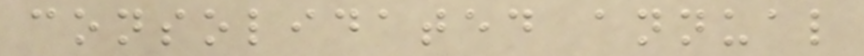consolidated annual
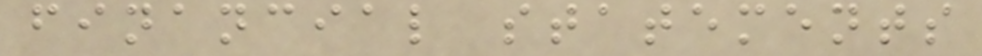financial statements
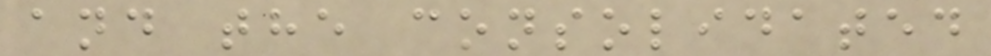and the consolidated
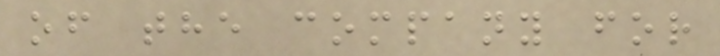of the company for
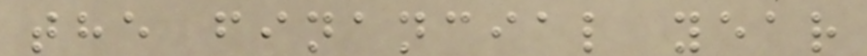the financial year
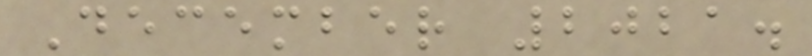December 2021.
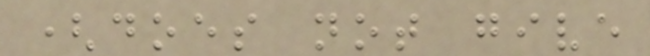(does not give
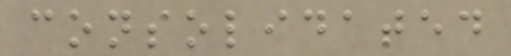consolidated
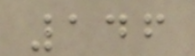146
